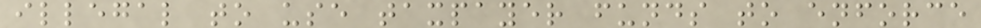illegal to use taxpayer funds to enforce
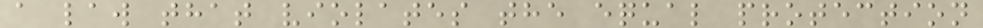a law that violates the equal protection
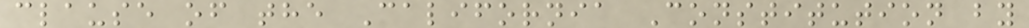clause of the California Constitution by
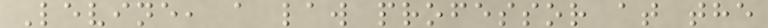Levine, a law professor at the
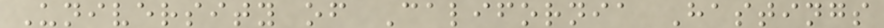University of California Hastings
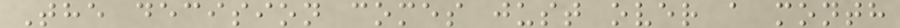The decision comes just over a month
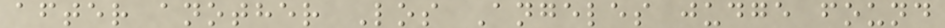after another Los Angeles judge found
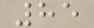85
